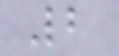2
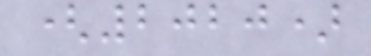(2020)
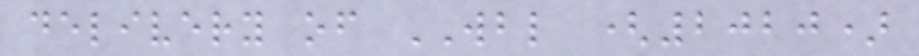delivery of WBL (2020)
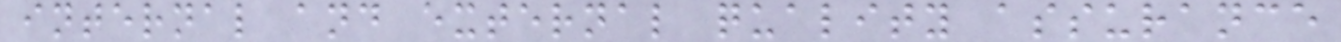internal and external quality assurance
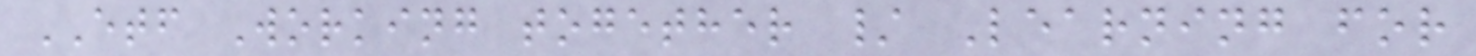ETF Working together / Learning for
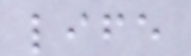life
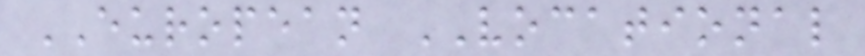EUROPEAN VOCATIONAL
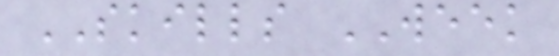SKILLS WEEK
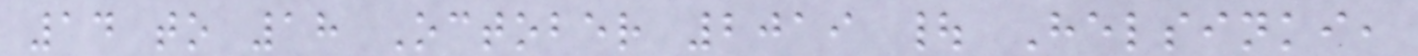14 to 18 October 2019 | Helsinki,
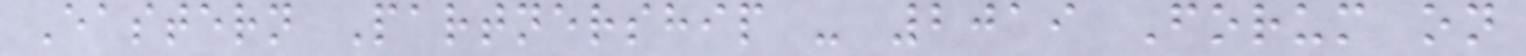Eastern Partnership - 2019 Forum on
